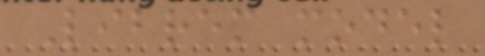Librem model
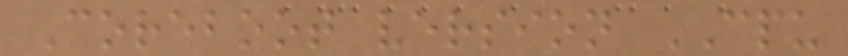Coreboot version CPU
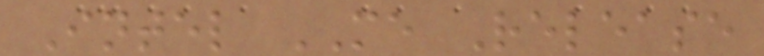Intel ME Release
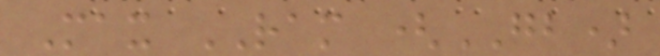Max RAM (GB)
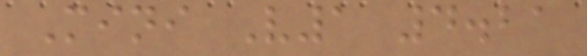Mini V1 4.21
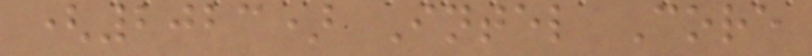(2023) Intel Core
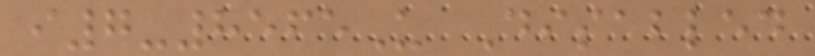i7-8565U Disabled
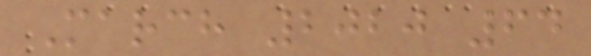March 2020 64
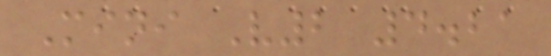Mini V2 4.21
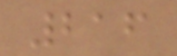216
